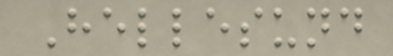Hellesund
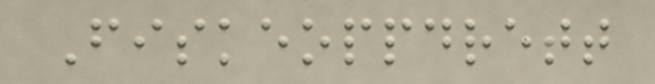Fiskeoppdrett
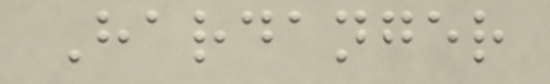Hardanger
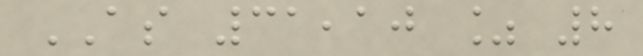AS 31,10 % 8
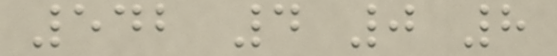542 4 0 8
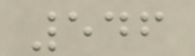546
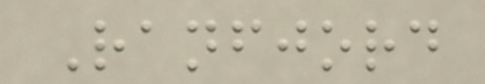Ranfjord
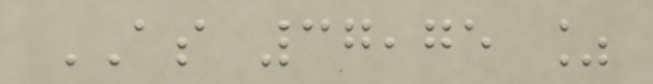AS 37,75 %
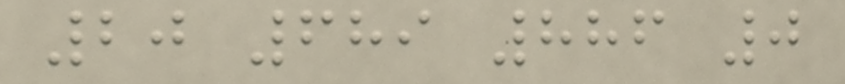20 689 886 0
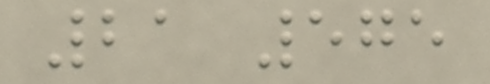21 575
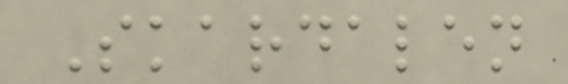Skardalen
